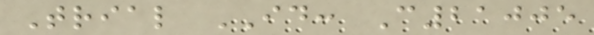Trial ID: C21005
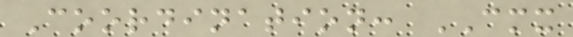Coordination: CMX
